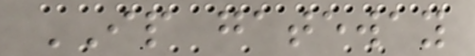IP gateway
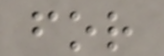for
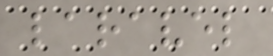laravel
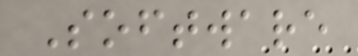Software
